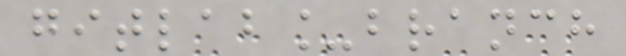gitlab_branch
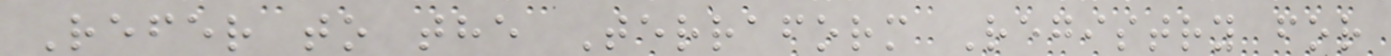Refer to the Terraform Registry for
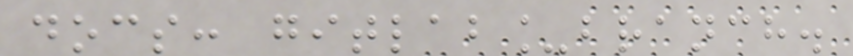docs: gitlab_branch.
